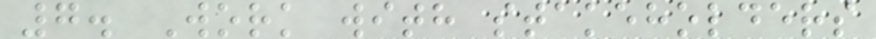7. Work with stakeholders
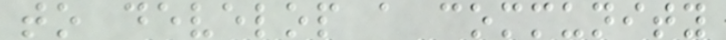to develop a community
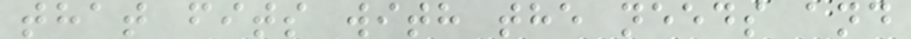that fits with the needs and
